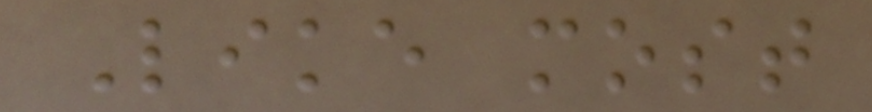Like most
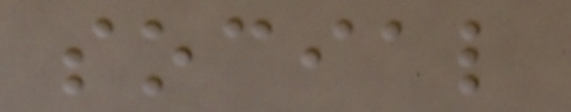social
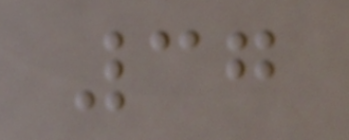37
